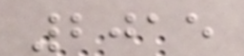2015
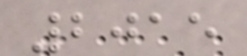2015
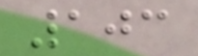103
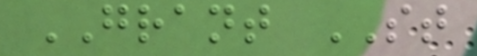GRANT ST
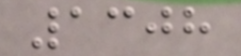1308
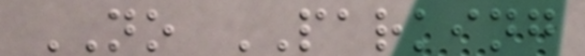NO PARKING
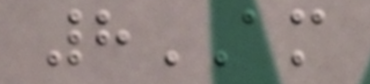8AM
